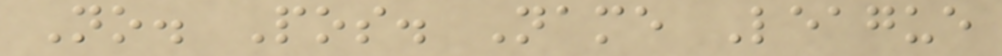No. Pos. Name League
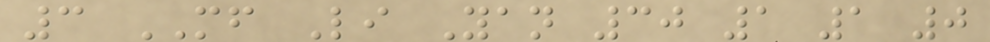3 MF Li Yan 30 1 1 0
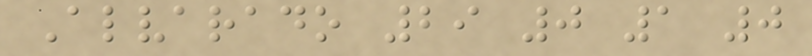Alvarado 29 0 1 0
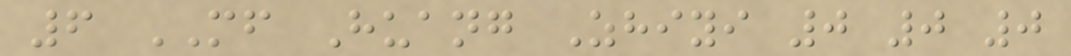6 MF Huang Zhiyi 0 0 0
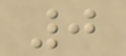0
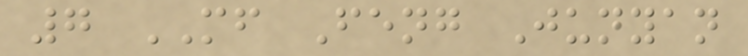7 MF Feng Junyan
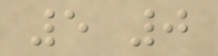5 0
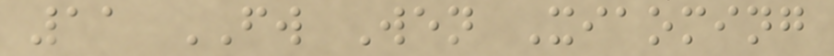11 FW Wen Xiaoming
